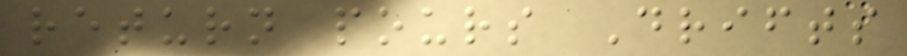return pours Drifts
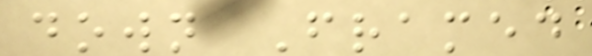down Framed
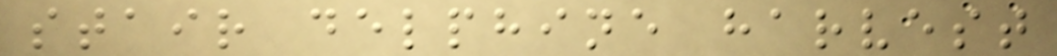stair delphine harvest
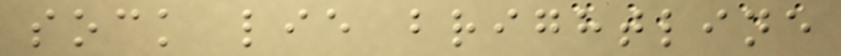sock lie brightline
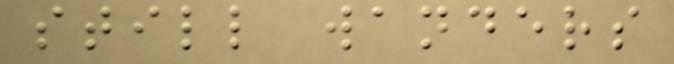still wanders
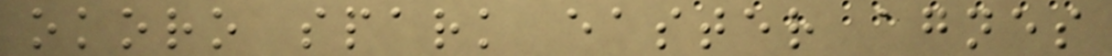okoro spark easter agnes
